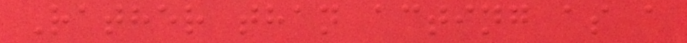Rather than acting as a
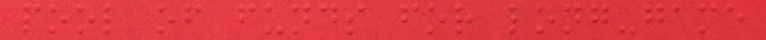pool of funds for long-game
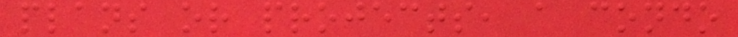plans or projects, a condo
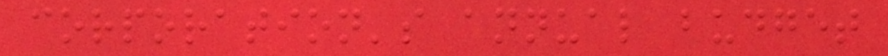corporation's annual budget
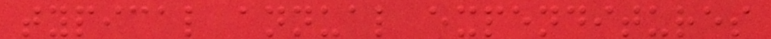typical annual expenditures
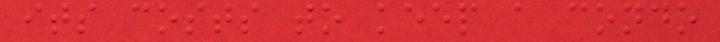its costs to keep a condo
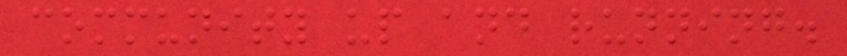community up and running.
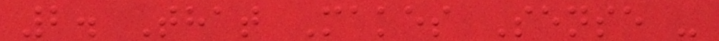2. That Makes Sense -
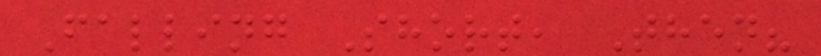Falling Short, Then?
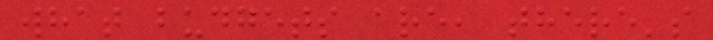what budgets are, there's
